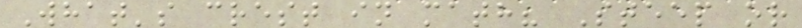What's crest in math? Steep or
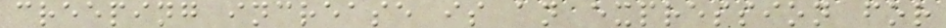creeping increase is an expression for
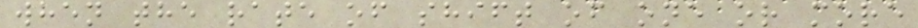when the rate of shift of one or more
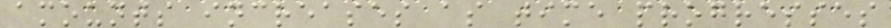amounts increases as time progresses
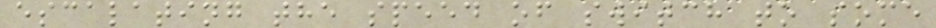escalating the speed of switch to some
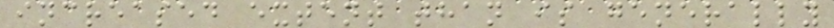increased extent than is generally
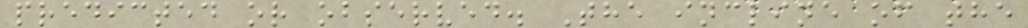predicted or observed. The incline of the
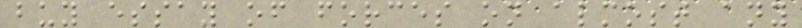buy essay of forces on almost any
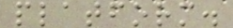platform.
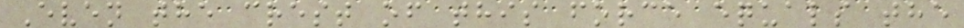Even the crest of this force equals the
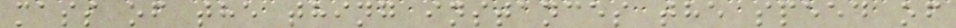mass of the thing instances the speed of
